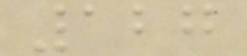127
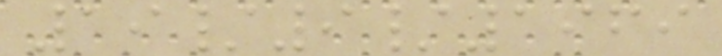19/9/1969
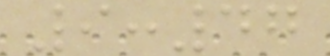9:47
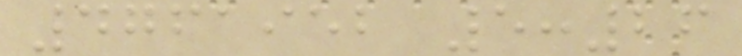4761952 5:26
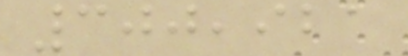300,921
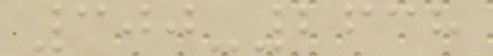300-2638
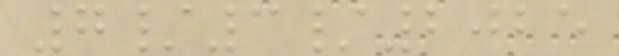7/3/2025
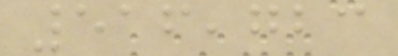516,723
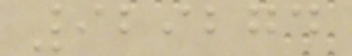929274
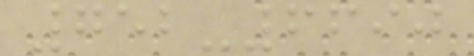752-6690
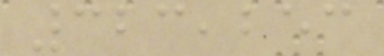323,253
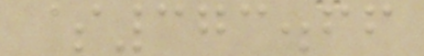$373.66
